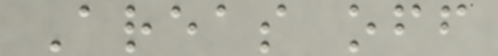Areas off
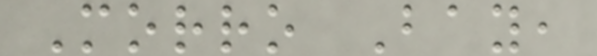Morro Bay,
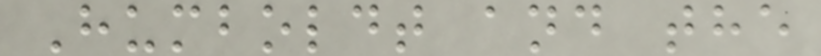Humboldt and the
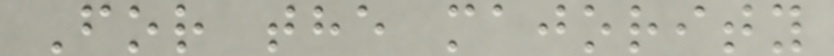For the majority
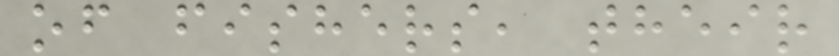of fishers, their
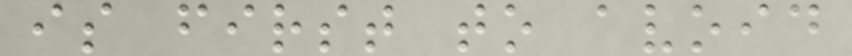is first to avoid
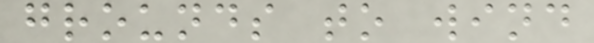grounds to wind
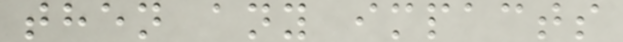then any impacts
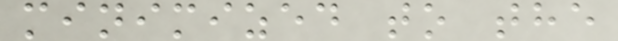minimized to the
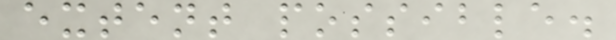extent possible.
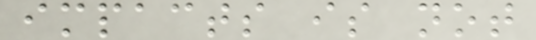impacts is not
